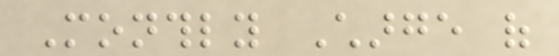Monthly Charge of
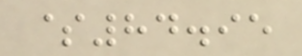$84.95
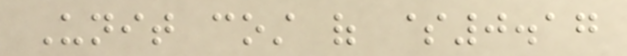Unit cost of $0.17
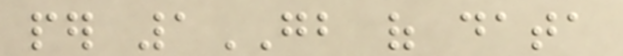per 1GB of data
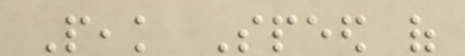Peak Speed of
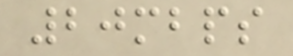20mbps
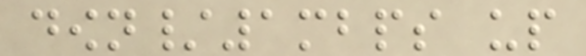down/1mbps up
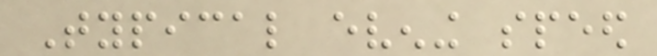Typical evening speed
